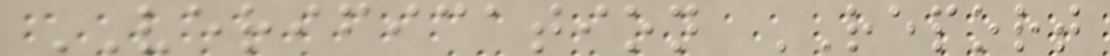VERIFICATION REPORT
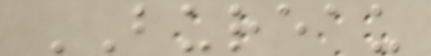BUREAU
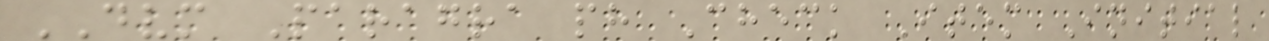DVM Paragra ph Check Item Initial
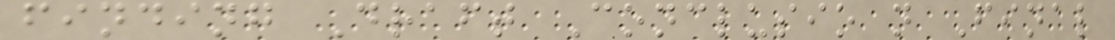finding Draft Conclusio n Final
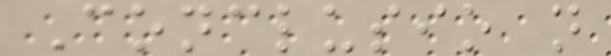Conclusio n
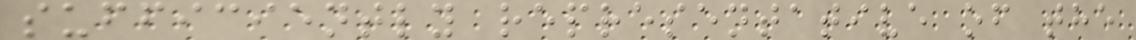sufficiently representative of the
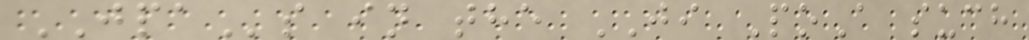JPAs in the JI PoA such
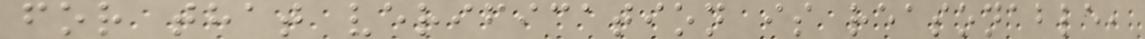for that verification is reasonable,
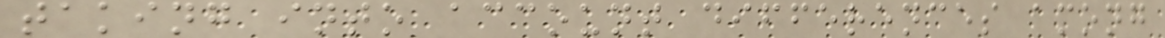taking into account differences among
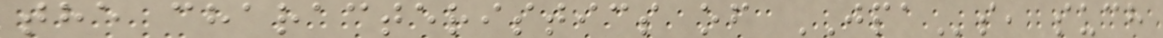the characteristics of JPAs, such
